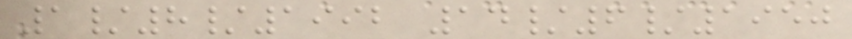1/8/1992 14/6/1950
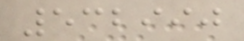532990
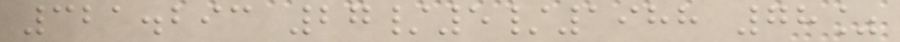321.293 27/5/1988 78%
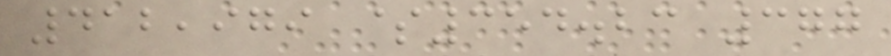412,979 $354.23 377
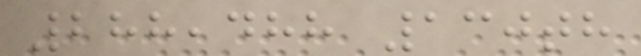288,488 130th
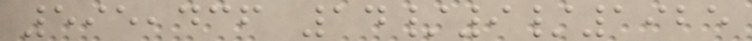595,436 14/9/1925
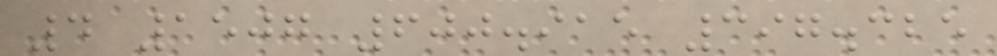4 1507 600.915 397.325
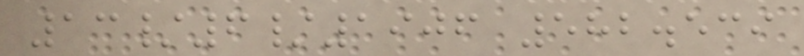13/6/1906 582.539
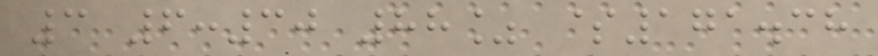3 6:30 88% $171.38
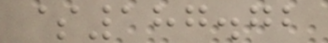$187.72
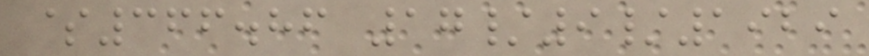$366.86 17/9/1929
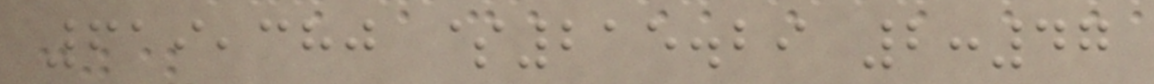619,380 $215.29 2:47
